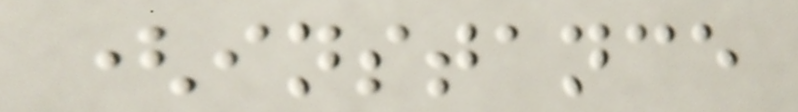(instance
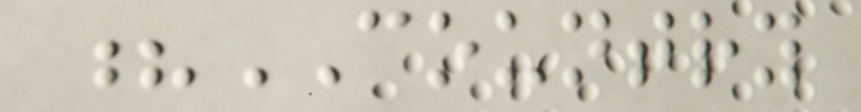?COUNTRY
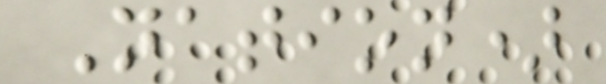Nation)
